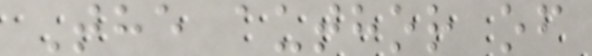The author of
